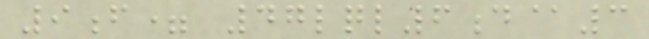9f= 47lql6d@3
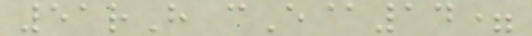51rH cE@14=
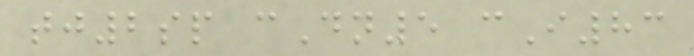tj2sp cDn5 cI83
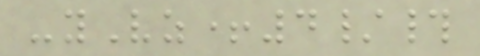-yVz+4/#
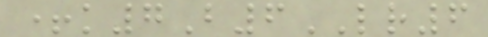+k7B6LR6
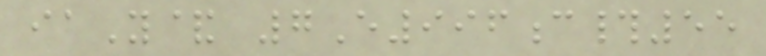iaY& 7E996c#55
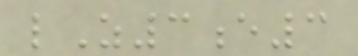lZ3e3
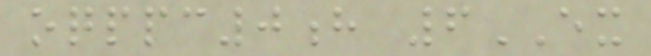oqppc0h 6EX
